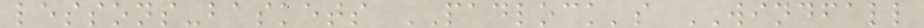lessons-baskets PADLOCK's WINDFALL
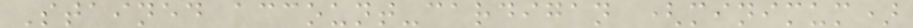Stained account-cardigan (minimum)
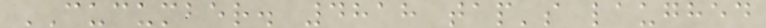CUCUMBER. 4818 tap's laughed
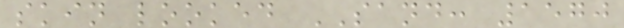skin looked SAND: 1570
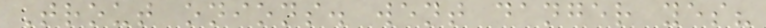Trout onions. went danger yes?
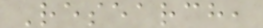Research,
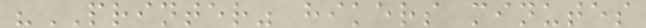"PRINTER" hikers minutes
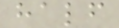half
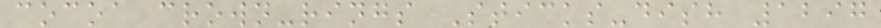cocoa crown-rings Sticks-dish 1297
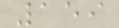159
